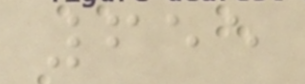655
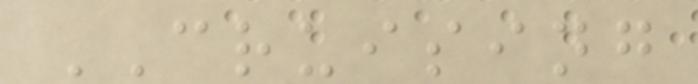CRUISING
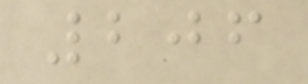206
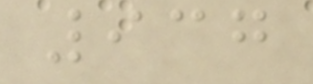937
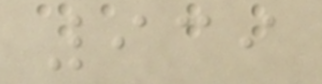939
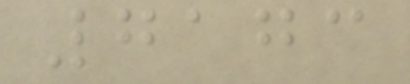7173
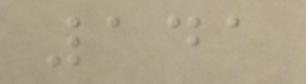141
